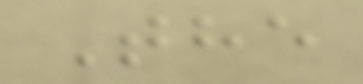The
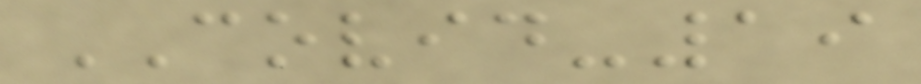COVID-19
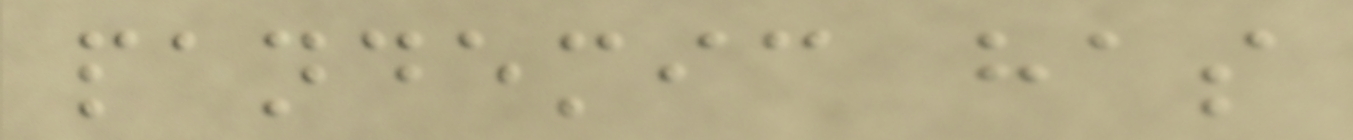pandemic has
